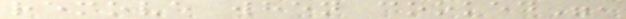remove when cooked",
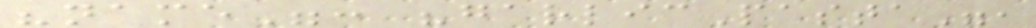"name": "garlicPasta",
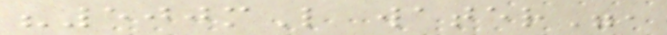"500mL water",
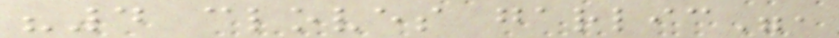"4 cloves garlic",
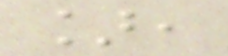],
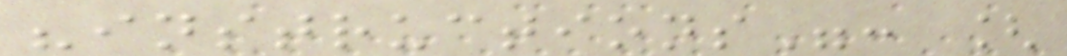"instructions": [
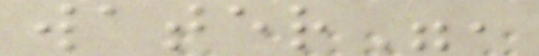water",
